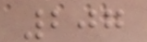207
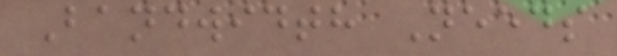Bandwidth Needs
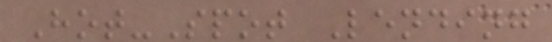Hot-Spot Lending
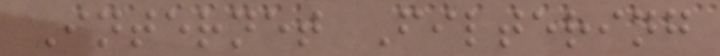Internet Filtering
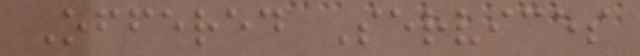Offered Services
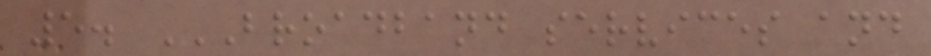5. BROADBAND SERVICES AND
